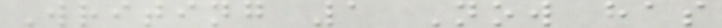Writing 1 Now has
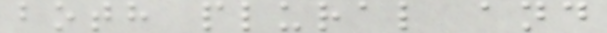both plural and
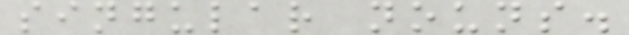singular nouns.
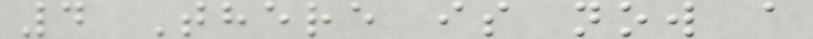4 There is now a
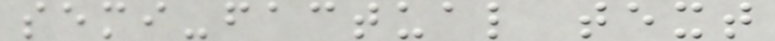semi-factual text
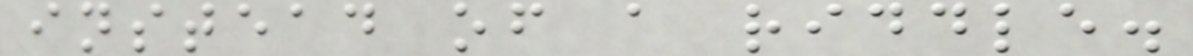instead of a riddle.
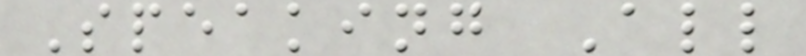Speaking All
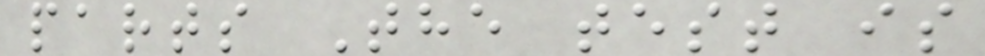parts The test is
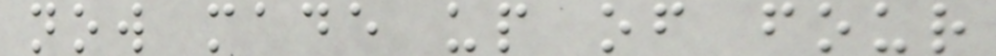now made up of four
